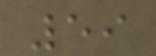59
